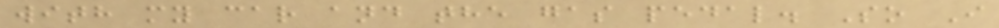with my car and the gas pedal. So I
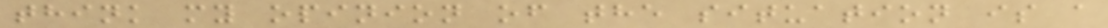think my opinion of the situation is a
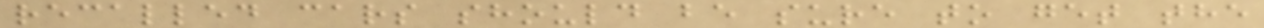recalled cars should be sure to get the
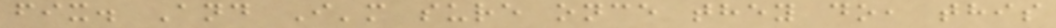fix. And I'm sure once they do, this
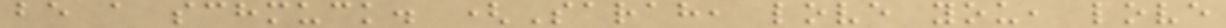be a schmuck. (Sarah, love you, love
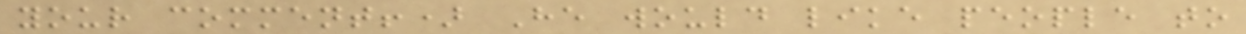your comment!) He would like people to
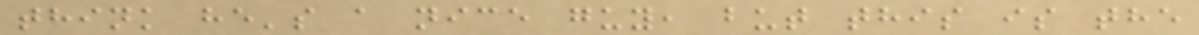think he's a nice guy, but this is the
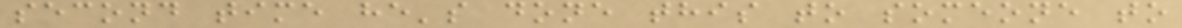second time he's done this to someone to
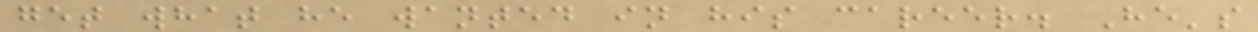get what he wanted in his career. He's
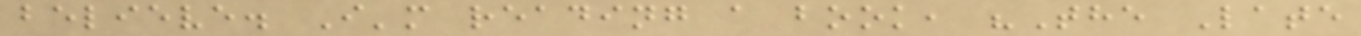believe. I'm reading a book, "The Late
